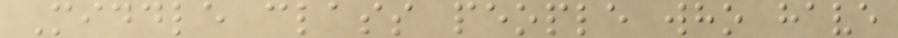Middle class people who have
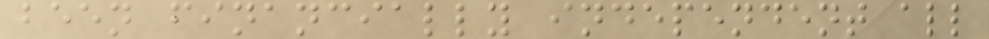been financially independent all
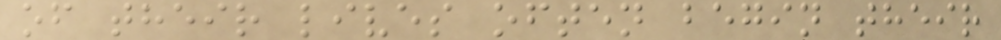of their lives often begin their
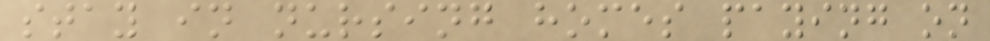stay in nursing homes paying on
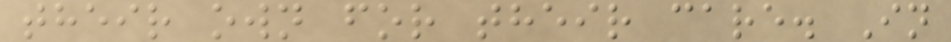their own for their care. In
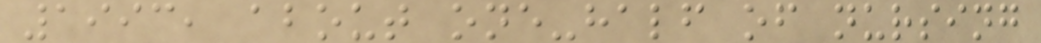1993, about one-half of nursing
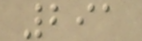291
